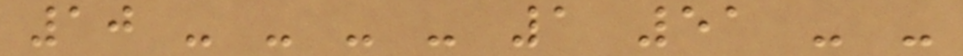10 - - - - 1 51 - -
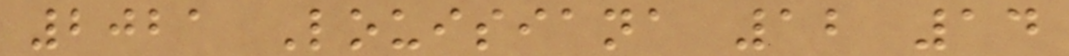2021 Louisiana 12 14
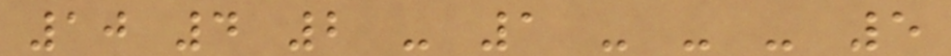10 4 2 - 1 - - - 5
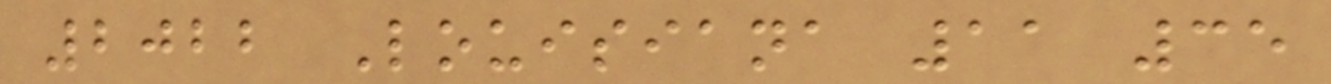2022 Louisiana 11 35
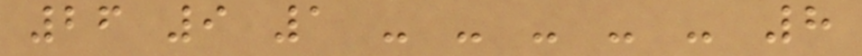26 9 1 - - - - - 8
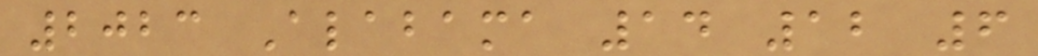2023 Alabama 14 12 6
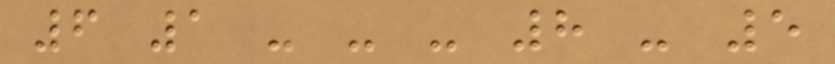6 1 - - - 8 - 5
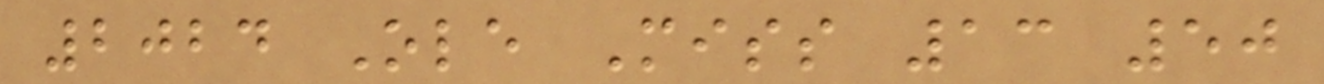2024 Ole Miss 13 50
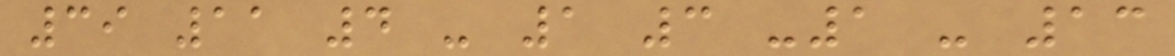39 11 4 - 1 3 -1 - 13
